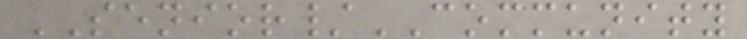SENIOR/COMMUNITY
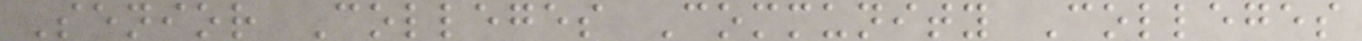Senior Colleges Community Colleges
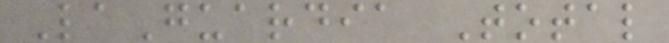LaGuardia Total
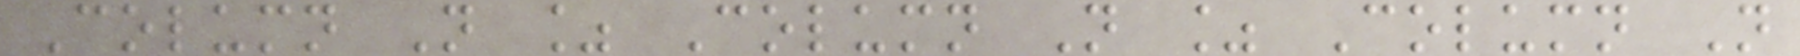Column N % Column N % Column N
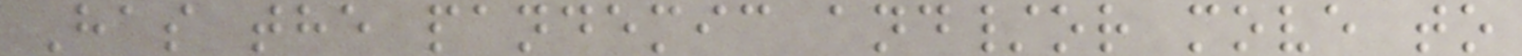Has the pandemic and/or move to
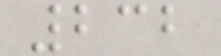232
